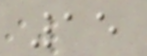15
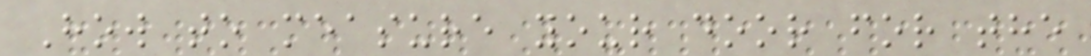How to measure your door for the
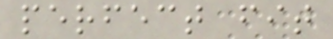perfect fit
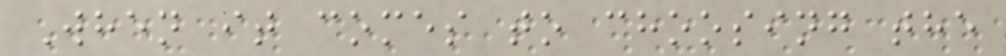When it comes to choosing the
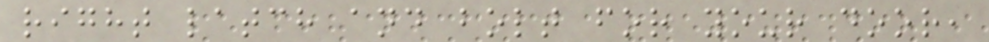right latch and bolt for your door,
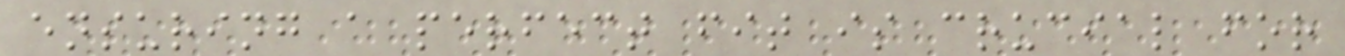ensuring a perfect fit is crucial for
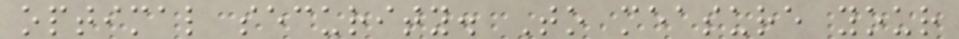optimal security. To measure your
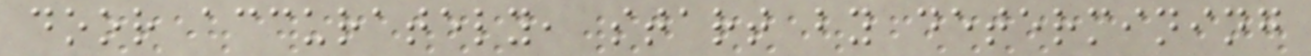door accurately, start by determining
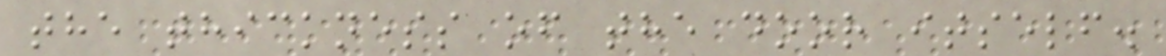the thickness of the door itself.
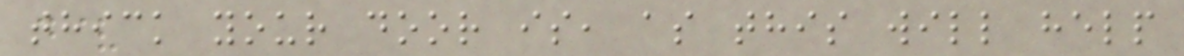thick your door is, as this will help
